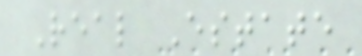Real Estate
